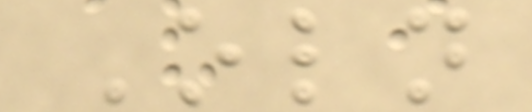Oln
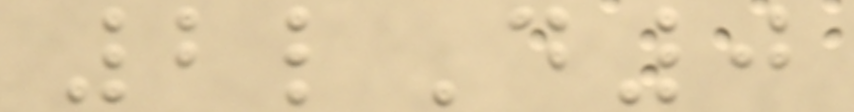2lD0
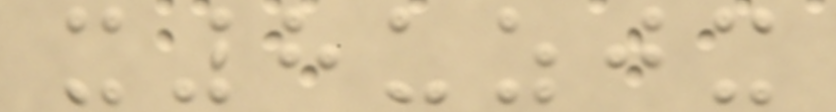x8uzjx
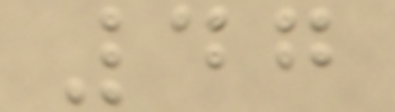47
